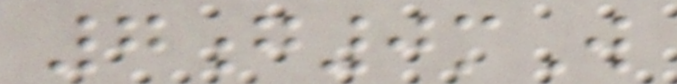7g0mW
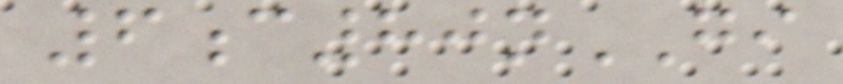6c80nGI
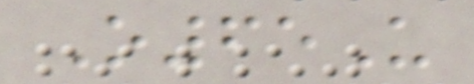O65U
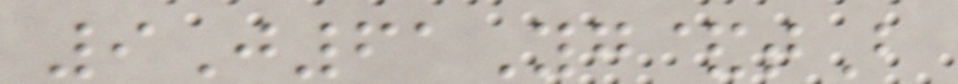9J61Yg&tB
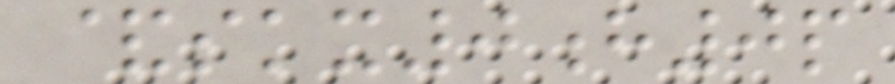&skx0h0p
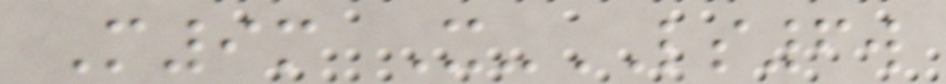M9m X-LS6w
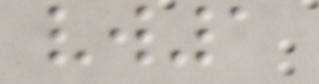vw1
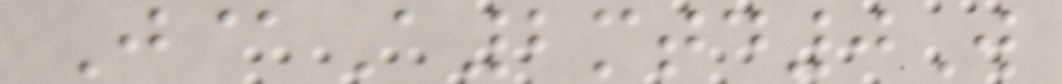J@A2mtd0W
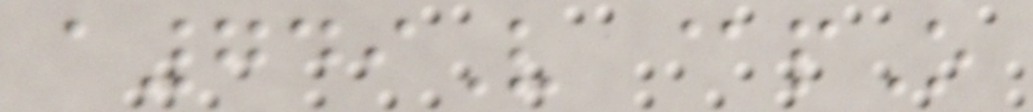a749V @pO
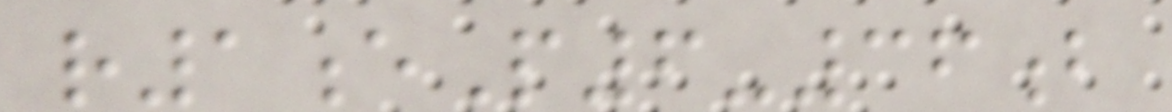r1eP6-36b
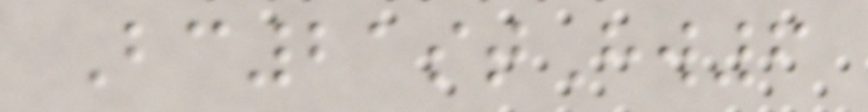Bc21stHw6
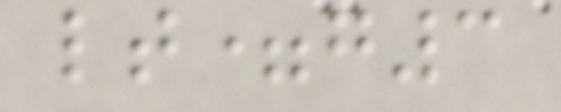lt=g3
